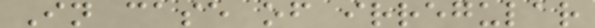In case of irregular
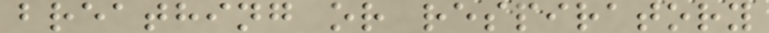breathing or respiratory
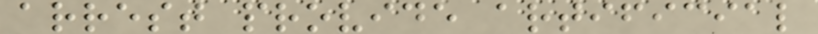arrest provide artificial
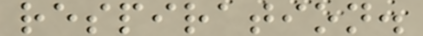respiration.
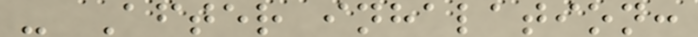- After inhalation:
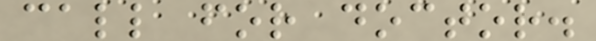call for doctor.
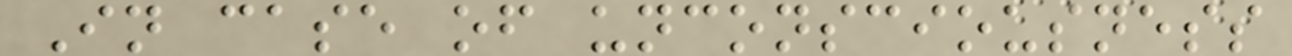In case of unconsciousness
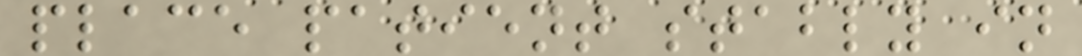place patient stably in
